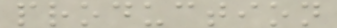production
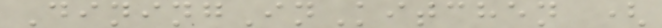DiningInKitchen (
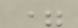=
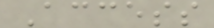Access
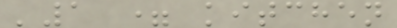'1 = kitchen
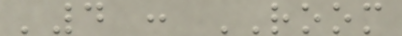'4 : ROOM
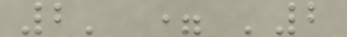2' = '2
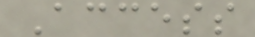Access
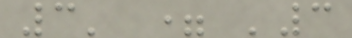3' = '3
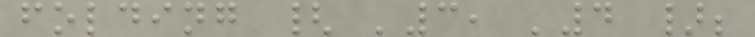folding { '3, '4 };
